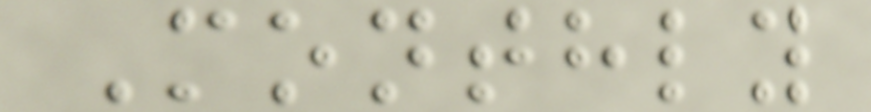Monthly
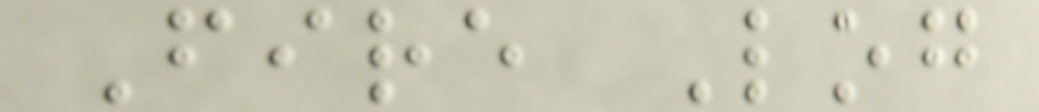Fire Log
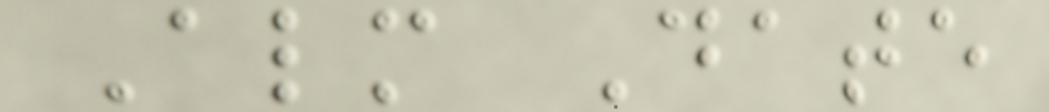Alm Date
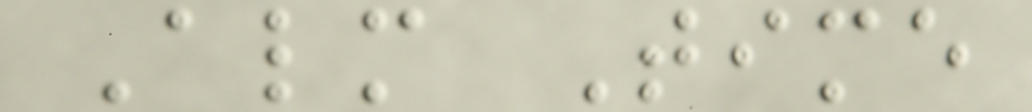Alm Time
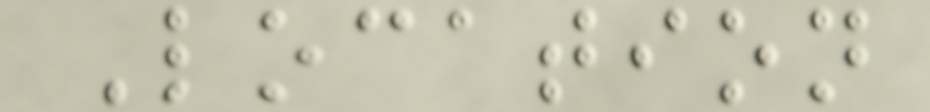Location
